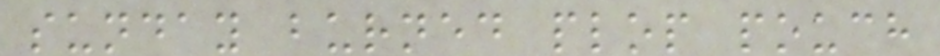sunday burned plop pouch
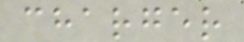charger
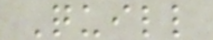Quill
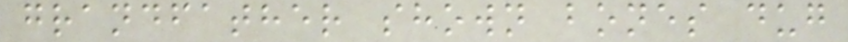grandfather shown bones dug
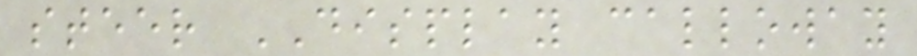steer DISPLAY calloway
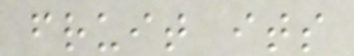fruit its
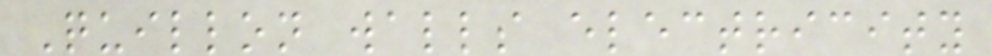Quillon walls electricity
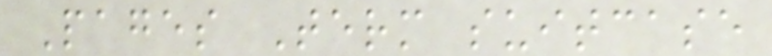Pages Term suitcase
